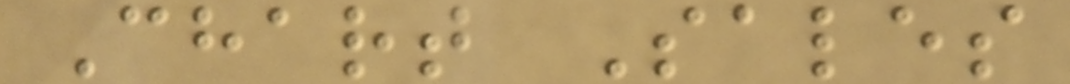Chart Sales
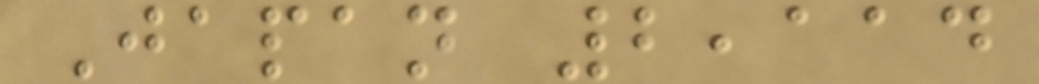Japan 2,114
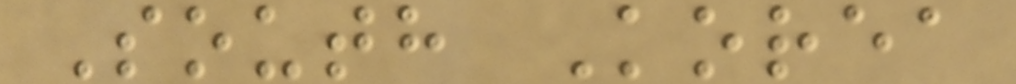South Korea
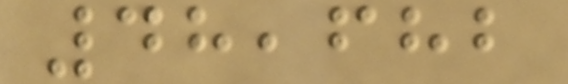48,682
